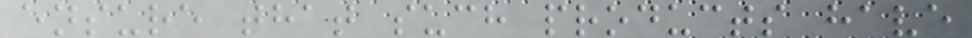ensure that such products have
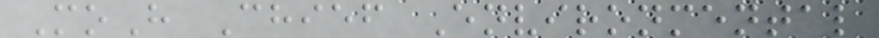MoH Chief Environmental
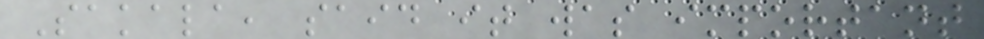Sakala, said it was important
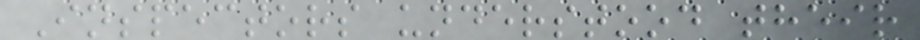Inspectors understood their
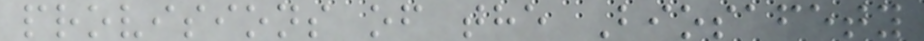provisions of the Biosafety
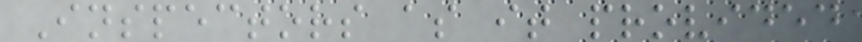Inspectors as it provided
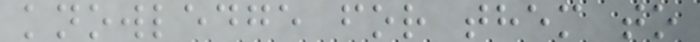knowledge for them to
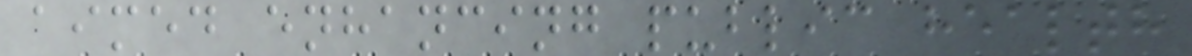aimed enhancing public health
